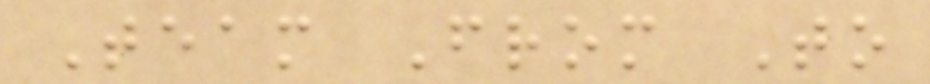Team From To
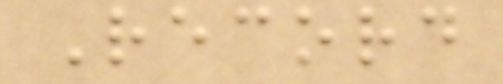Record
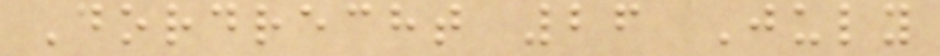Dordrecht 26 July
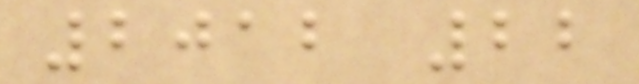2012 22
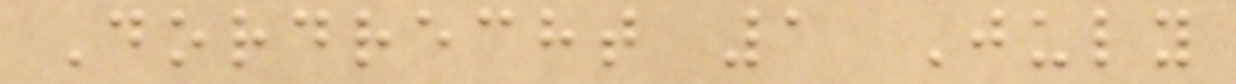Dordrecht 1 July
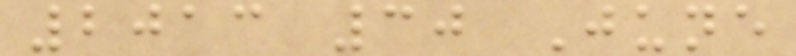2013 30 June
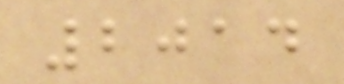2014
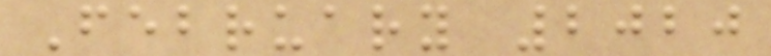February 2020
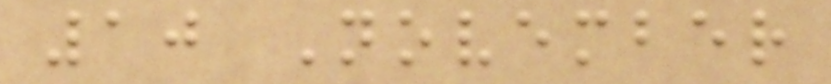10 November
